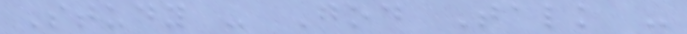Study - God Talk -
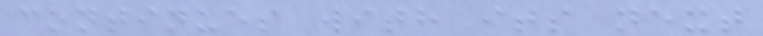continues with its next
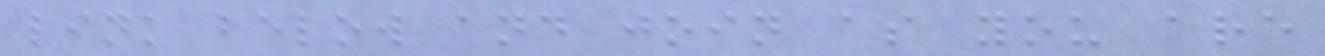link below and join as you are
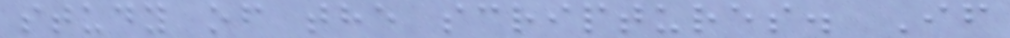study of the scriptures. If
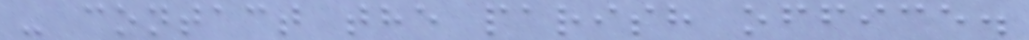- contact the parish office.
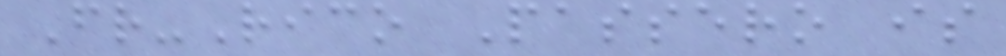Fr-Rico Passero is
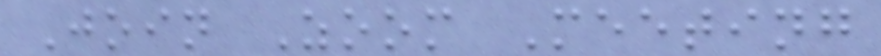Join Zoom Meeting
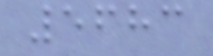5683
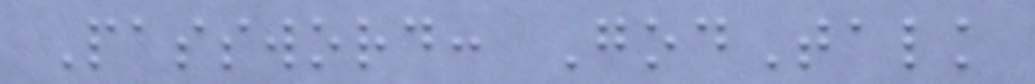Password: GodTalk
